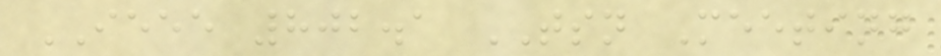IEEE 802.1 TSN Meeting
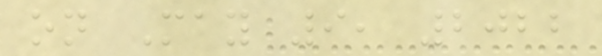on May 9, 2022
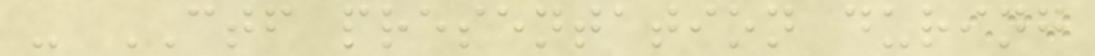- CTF presentation during
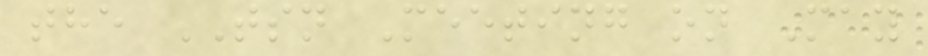the TSN Meeting on May
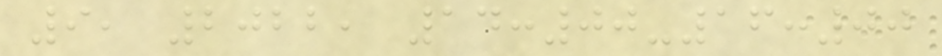9, 2022, 14:00-16:00
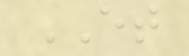ET
